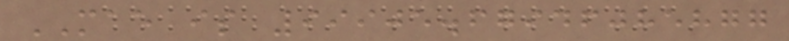MAE is 99905.67946085877
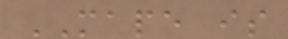MAPE is
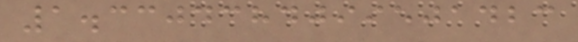1.3304384099501423
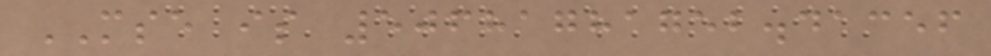MSE is 50681781752.41356
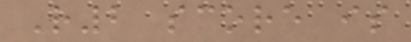R2 score is
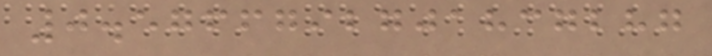0.5766792701837287
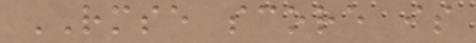RMSE score is
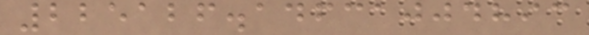225126.14631004893
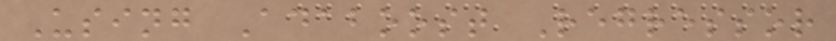Using Adaboost Regressor
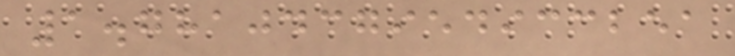1.7810437954933251
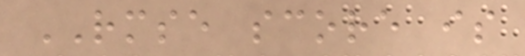RMSE score is
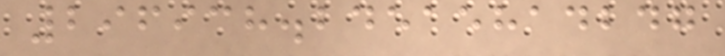296938.24515814247
